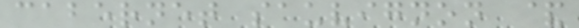cabernet sauvignon &
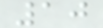10
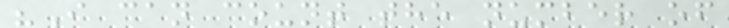"I can count the number of
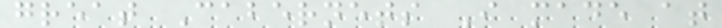great Cabernets I made at
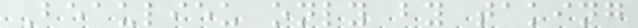Beaulieu only by taking
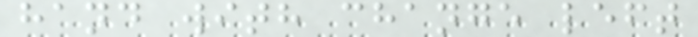hand with change left
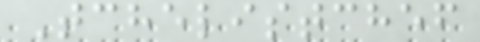Tchelistchef
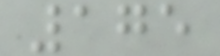175
